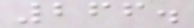266.
